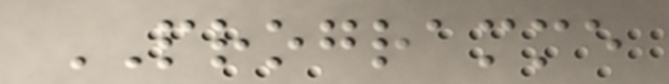PROGRAMME
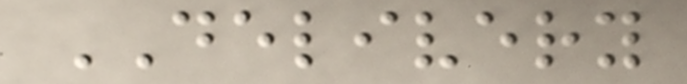DELIVERY
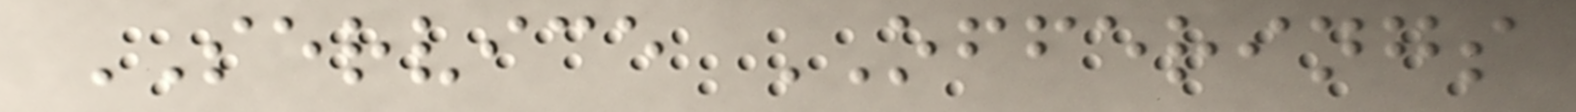SERVICE OFFERINGS
